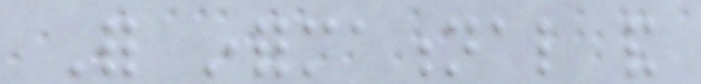For informational and
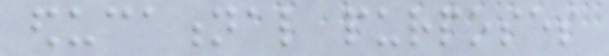educational purposes
